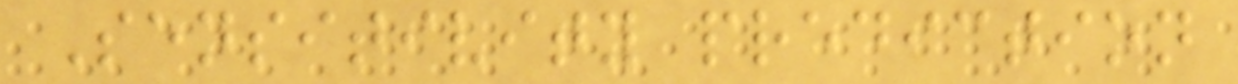Sensitivity prediction
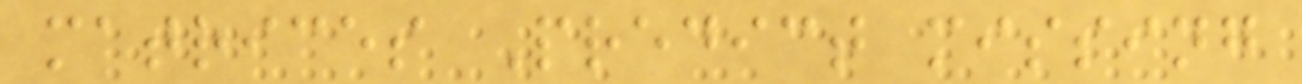matrices Predict missing
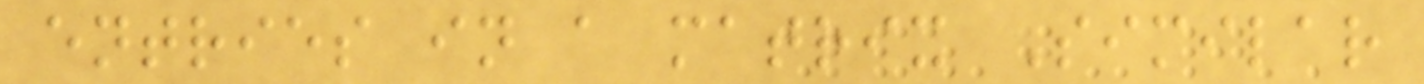entries in a matrix Similar
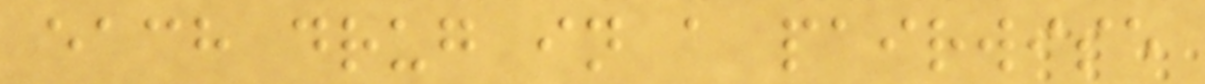each drug in a pairwise
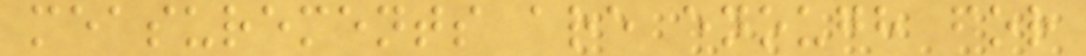measurements are enough for
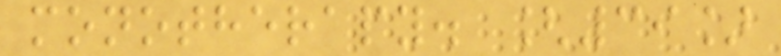monotherapy. [39]
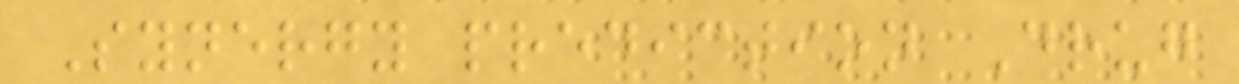Synergy prediction Drug
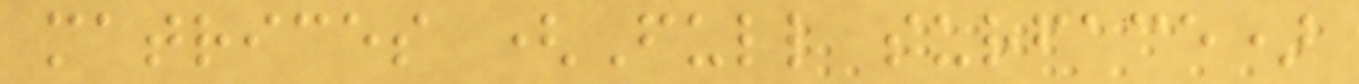matrices (Full surface)
